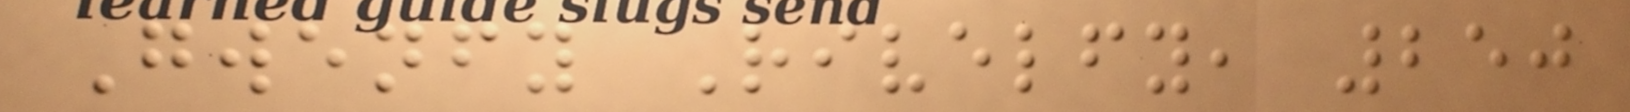Gwenfy Rivelfy, 250
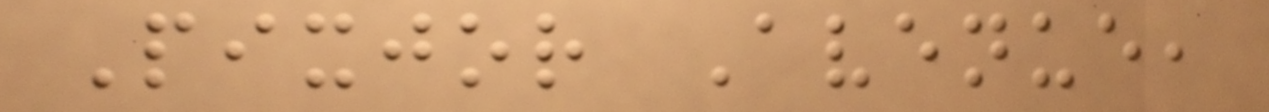Pixjor Avenue,
